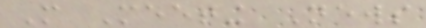More Meeting News
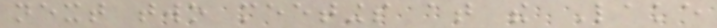next two meetings at the Lake
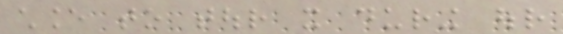chance to tour it during our
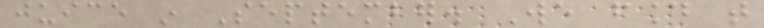juice in September. We found that
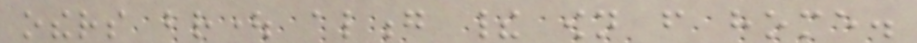others brought along their own from home.
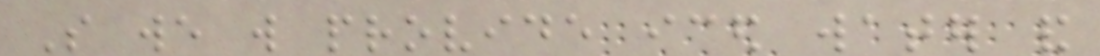So we will provide iced water and
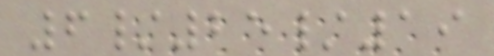6/25/19
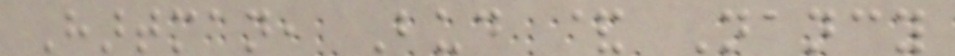Hartman, Bud & Nancy
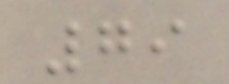79
